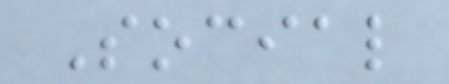Social
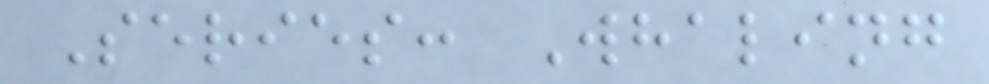Series: Whaling
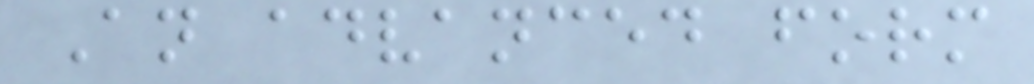An advanced form
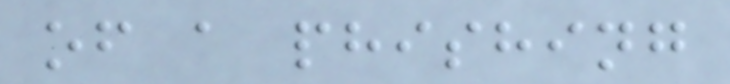of a phishing
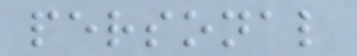personal
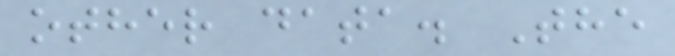other data. The
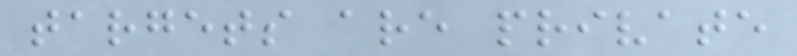targets are private
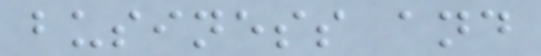business and
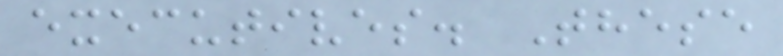executives. These
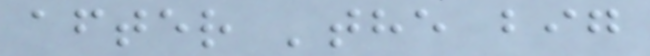after 'the big
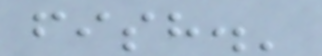fish.'
